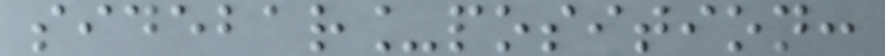sidebar_position:
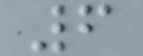6
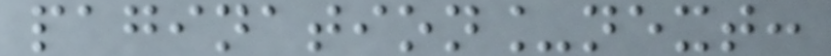pagination_next:
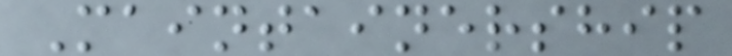Maintainership
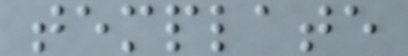template
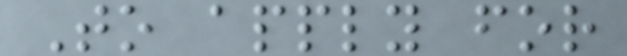To apply for
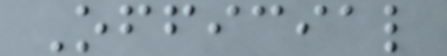Official
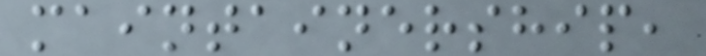maintainership,
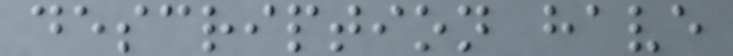description have
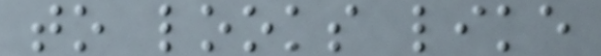to looks like
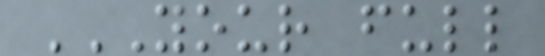YOUR FULL
